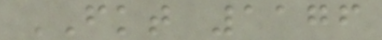FKT 1176
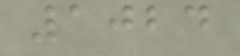1024
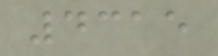4315
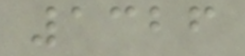1326
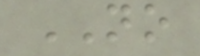NO
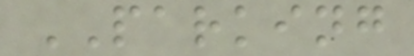PARKING
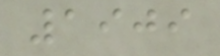1909
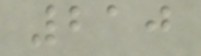210
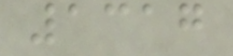1317
